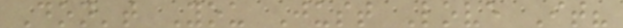Don't You Just Love It?
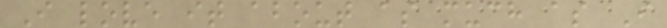I love it about as much as I
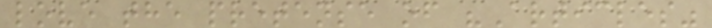love the pretense of "Articles"
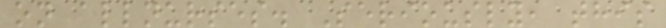on allnurses. Seriously, this
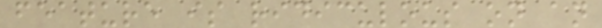feature is ridiculous on an
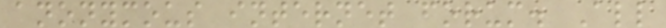anonymous internet forum. All
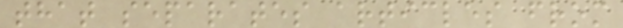that separates articles from
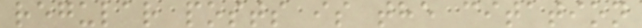regular posts is the citation
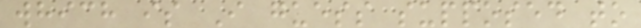which is I guess supposed to
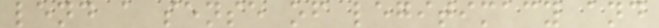lend a sense of legitimacy and
